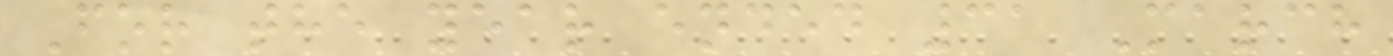For the year ended 31 March
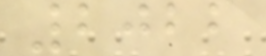2022
